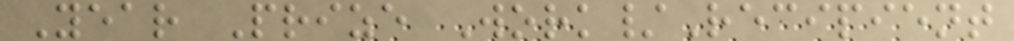Year Prize Work/Recipient
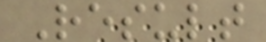Result
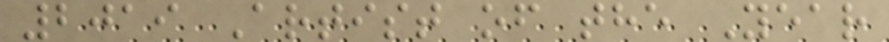2019 Artist of the Year
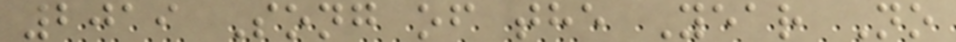2019 Song of the Year No
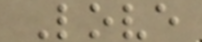Love
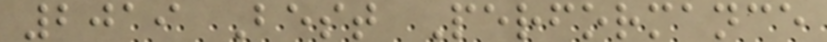2019 Best Performance
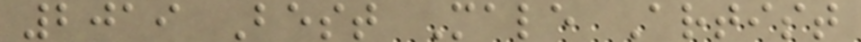2019 Best Male Artist
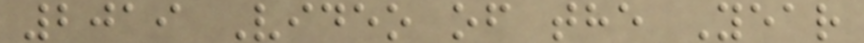2019 Video of the Year
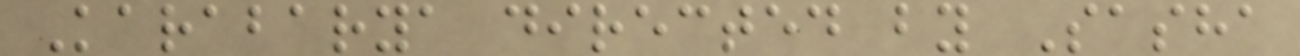Karabarya directed by Sasha
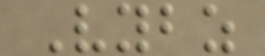Vybz
